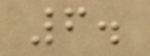6.
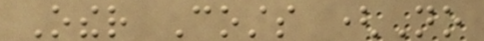Other Costs (No
